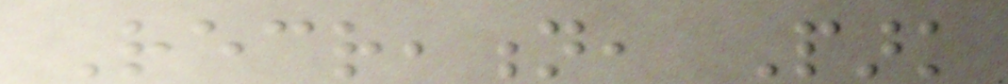Recreation, Park
